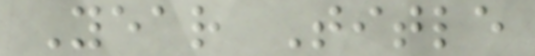Year Title
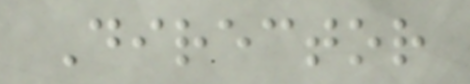Director
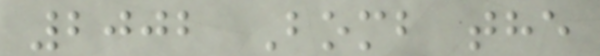2002 Bomb the
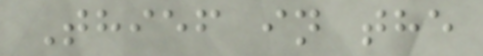Thief in the
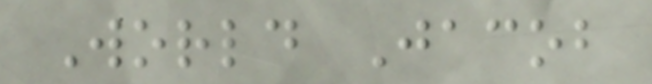World Jacob
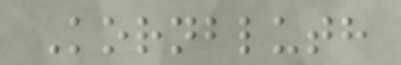Kornbluth
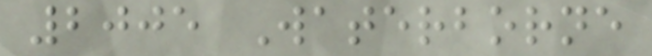2005 Waterborne
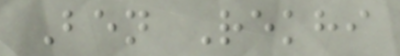Ben Rekhi
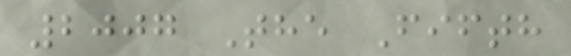2007 The Fifth
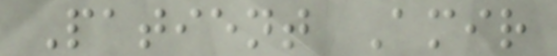Patient Amir
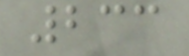233
